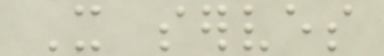It serves
